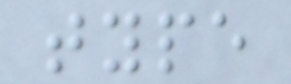type
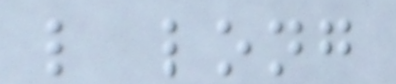l long
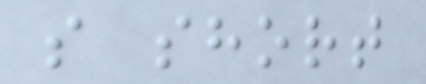s short
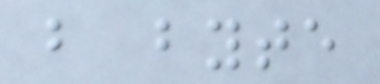b byte
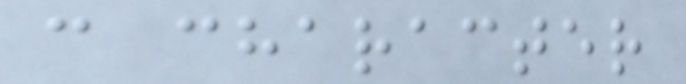c character
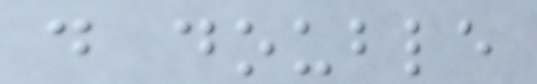d double
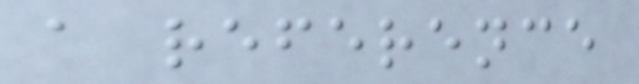a reference
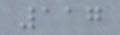117
